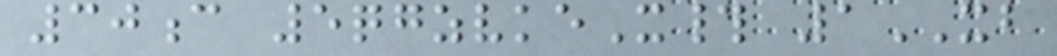30c 5qgzvkeX# 1XB
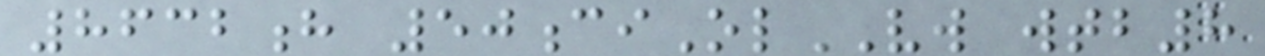8632h 50ciOlVW wtb8
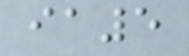ia5
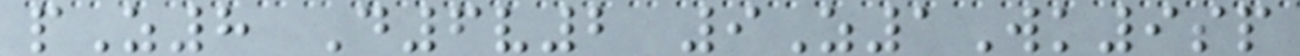pZ8 D6v2 9Z1Wk9sp
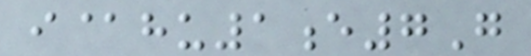i@hu1e7G
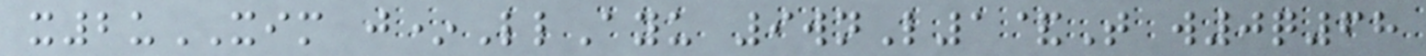x2uXIM j*LlAyu 9wnL1&T w0q68
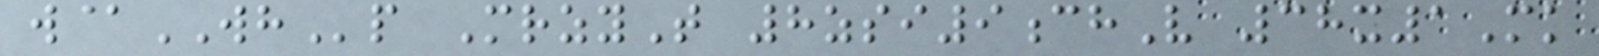w@WHp MrzyT 8zsi9chV 38x1Mk
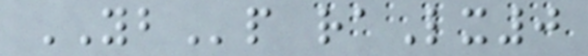YBp raLx0
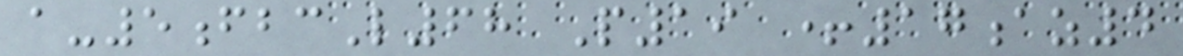a-5fbcL68 P19 +17az4
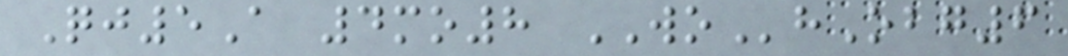Qj5A 4mo8 WOhObg6
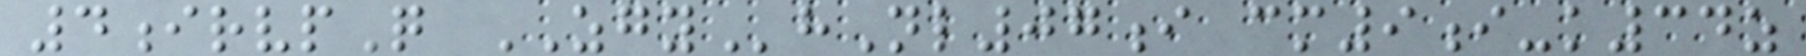4irvpQ ZGYhNl07i cm9i-k34z
